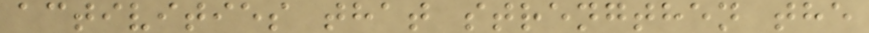activities that strengthen the
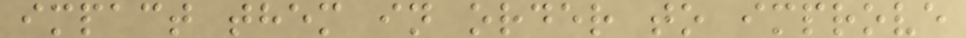impact them in order to improve
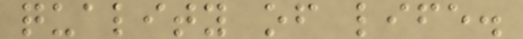quality of life.
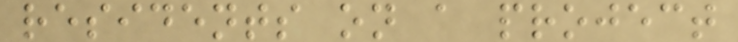residents on a project
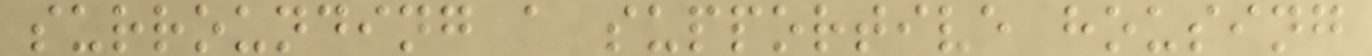surrounding a supportive housing
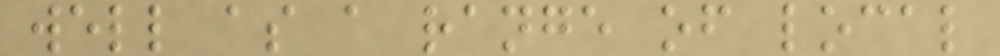well as a range of local
